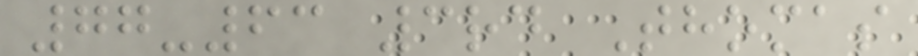77-63 3rd Thomas
